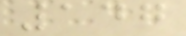147
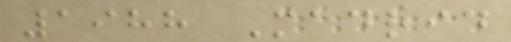1988 Madrid
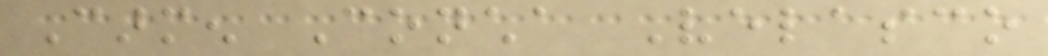Carmen Concha Velasco
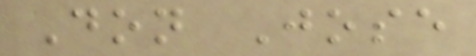Don Jose
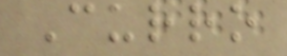Curro
